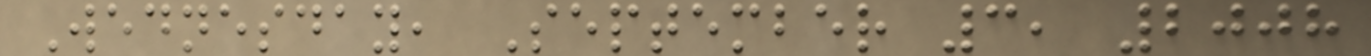Wednesday, September 3, 2008
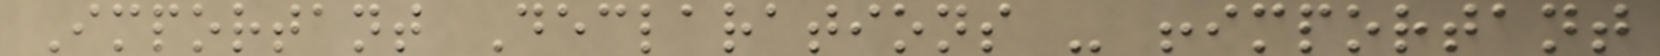Important Declarations - !important
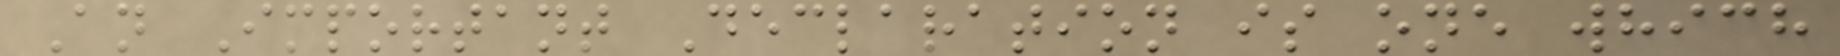An Important Declaration is one which
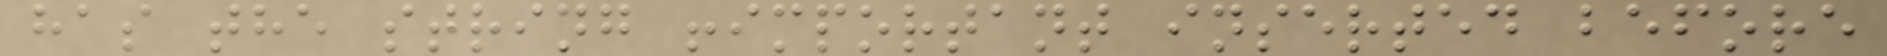has the string !important inserted before
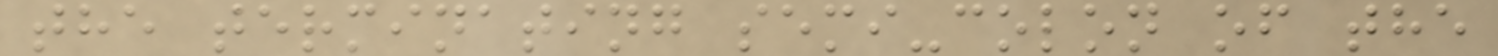the terminating semi-colon of the
